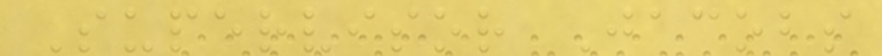Supervisor Jacobs
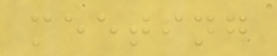meeting
